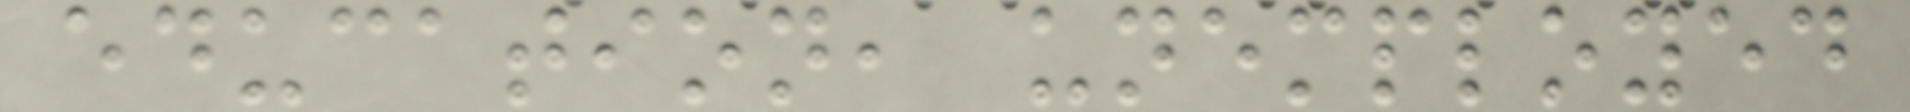education, unemployed
